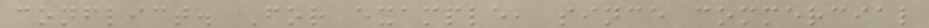conflict. For example, since commercial
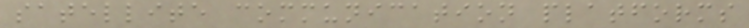satellite communication platforms
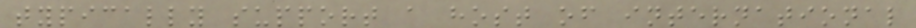typically support a host of international
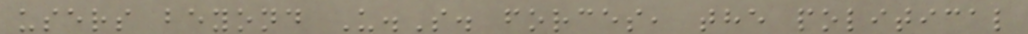users beyond U.S. forces, the political
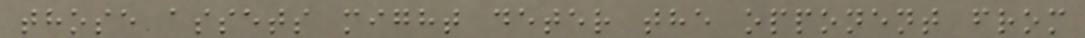those assets might deter the opponent from
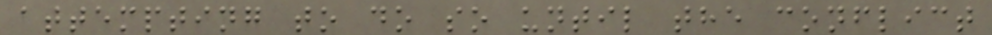attempting to do so until the conflict
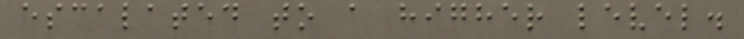escalated to a higher level.
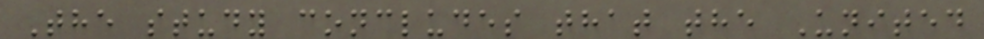The study concludes that the United
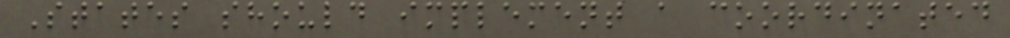States should implement a coordinated
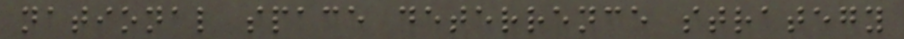national space deterrence strategy
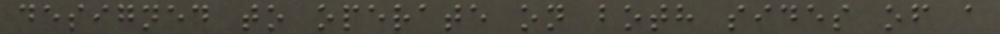designed to operate on both sides of a
